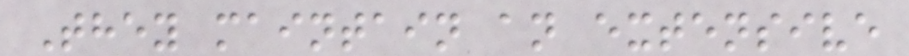They maintain an extensive
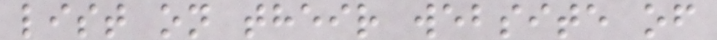list on their website of
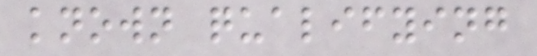known qualifying
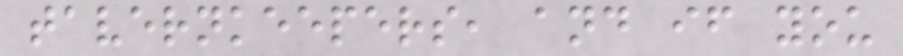tavernkeepers, and if you
